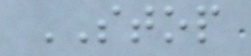STOP
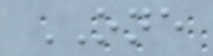ONE
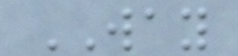WAY
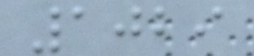1029
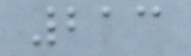213
